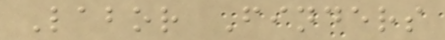Labor Finders
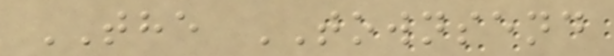THE TOWNSEND
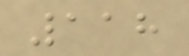118
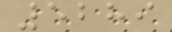5289
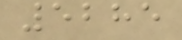5285
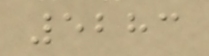5283
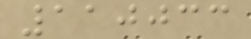110033
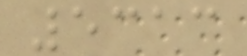5313
